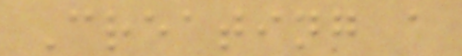Creating a
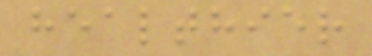healthier
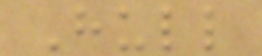Hull
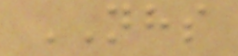NHS
